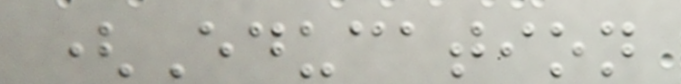(Education
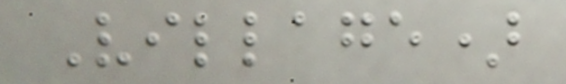Village)
